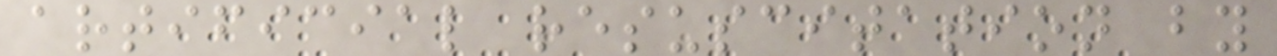artificial resuscitation by
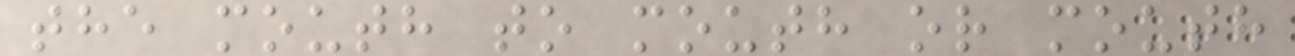the mouth to mouth or mouth
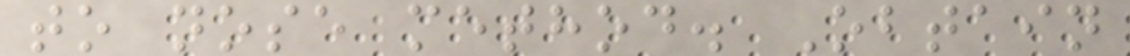to nose method. Obtain
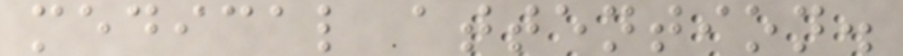medical attention.
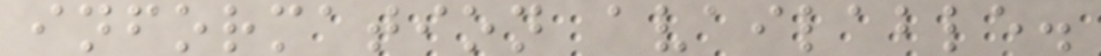information available.
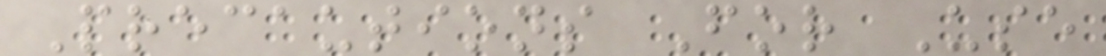Precautions For Use
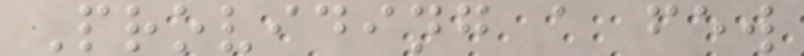Providing a few
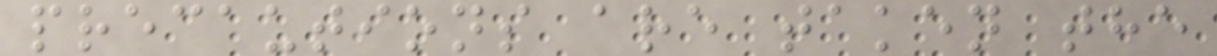precautions are taken the
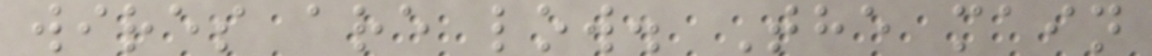wires are low. The main
